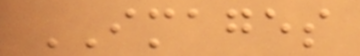IMAGES
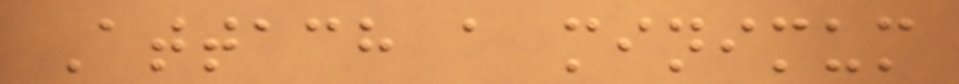Attach a minimum
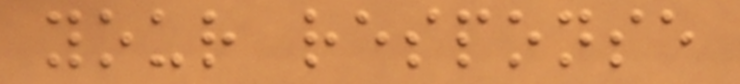your response
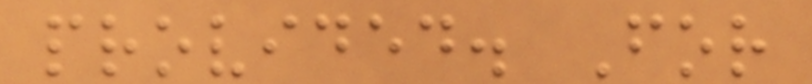provided. For
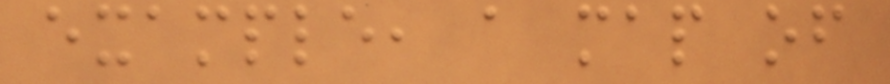example, a map of
